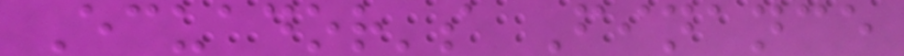Ecuador's Finance
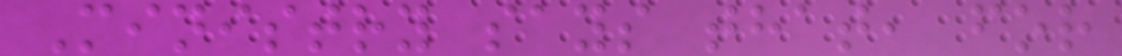Ministry says that, for
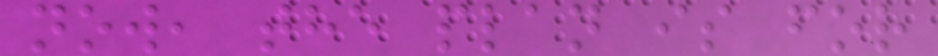now, the plan is for
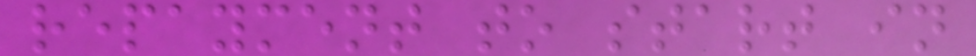repayment to start in
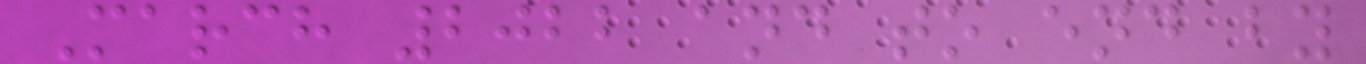March 2022 and to end by
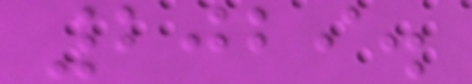2029.
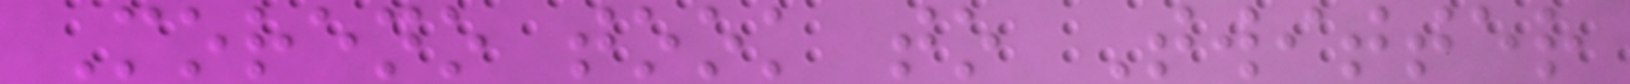Moreno took to Twitter
